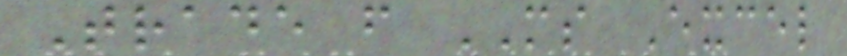Trade from MS Excel
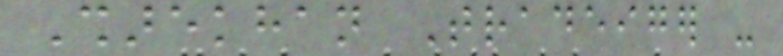Sharekhan Tradeiger -
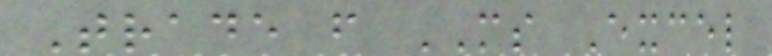Trade from MS Excel
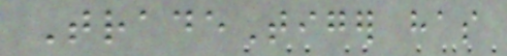TradeTiger has
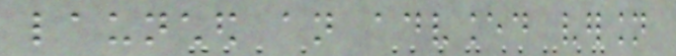launched an advanced version
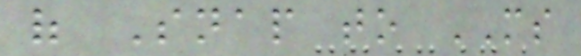of Snap to MS
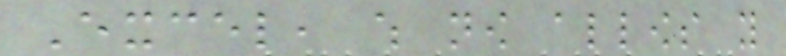Excel, which now allows you
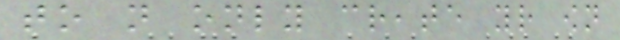to not only create your own
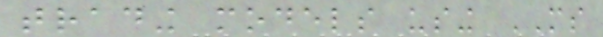trading models using MS
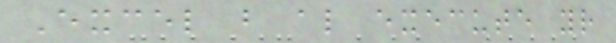Excel but also execute your
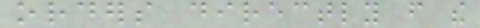orders directly from the
